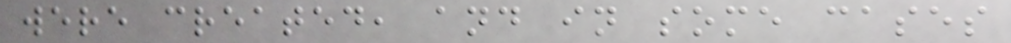were created, and in some cases
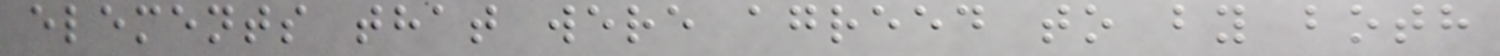elements that were agreed to by both
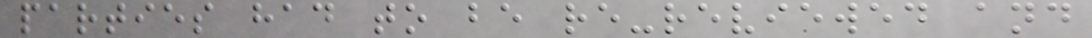parties had to be re-reviewed and
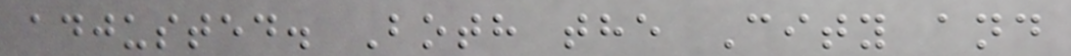adjusted. Both the City and
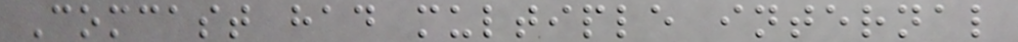Comcast had multiple internal
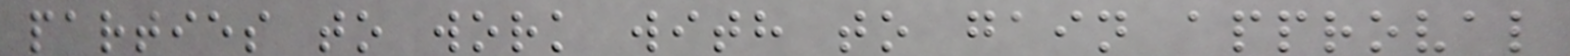parties to work with to gain approval
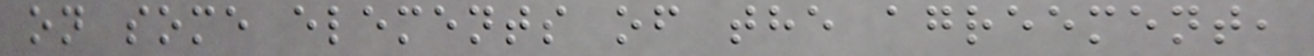on some elements of the agreement,
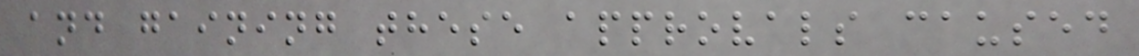and gaining these approvals caused
